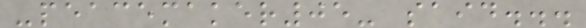-peacemaker05- said...
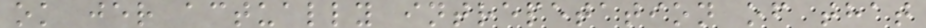ok jer actually intrepetation of that
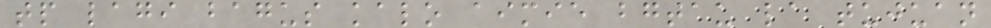tp lagi bagus kalo aimie bgtau la tujuan
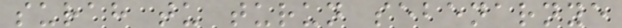surah tu turun sebenarnye
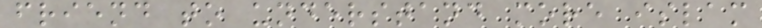friend to understand more islam
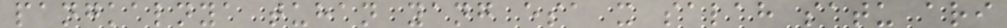pangkalnya tuhan yang esa x salah satu ari
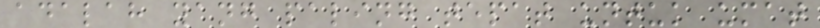adalah yang paling tepat untuk umat
